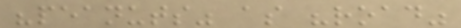"peanuts" as "road"
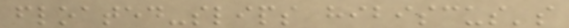floated-slips hibiscus's
